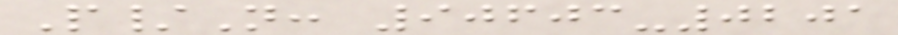P/N: 90603-0201
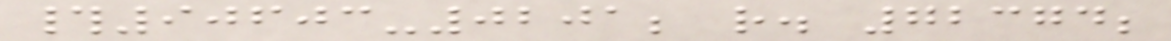#90603-0201; r. 72374;
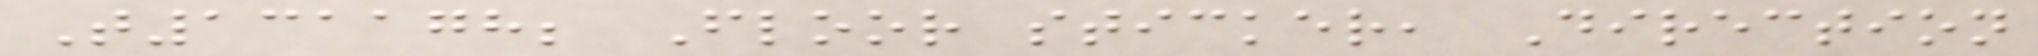T131178; Floor sticker, Direction
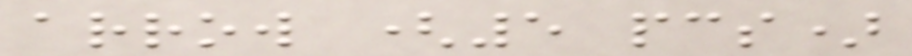arrow (5 pcs)
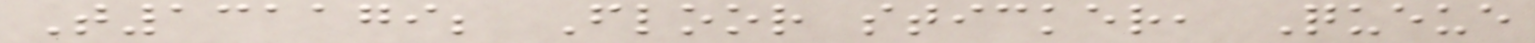T131179; Floor sticker, Queue
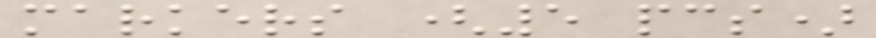markers (5 pcs)
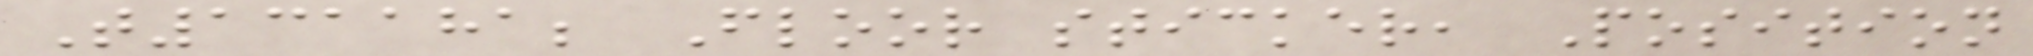T131181; Floor sticker, Position
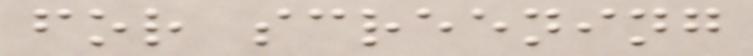for screening
